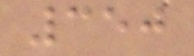350
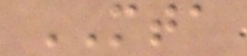MTA
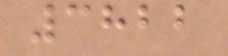3822
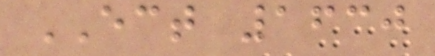ECT 1630
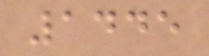1445
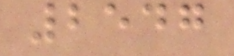2547
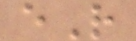eR
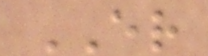ER
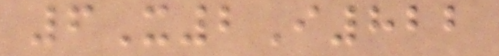6X2I822
